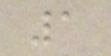1
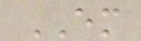EM
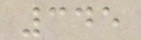345
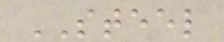STEEL
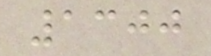1300
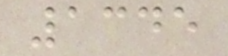1345
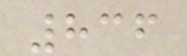836
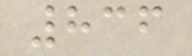836
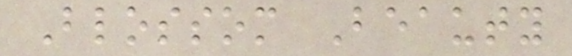Blossom Beauty
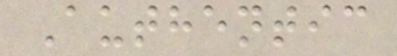Authentic
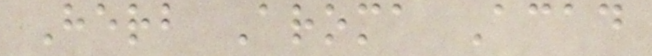Herb Aroma Acad
